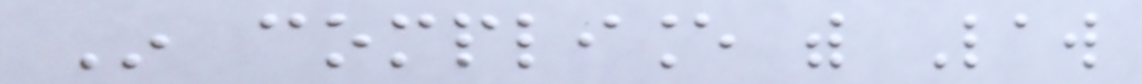In compliance with Law
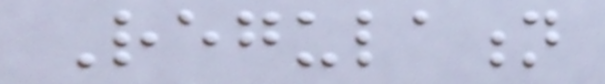Regulation
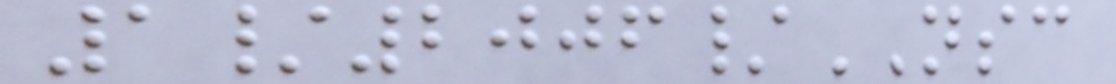1/2006/NSC
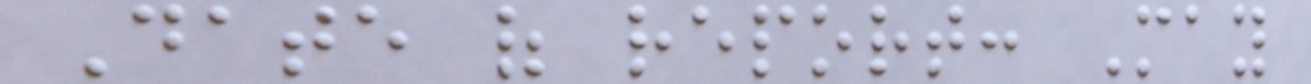Date of report: May
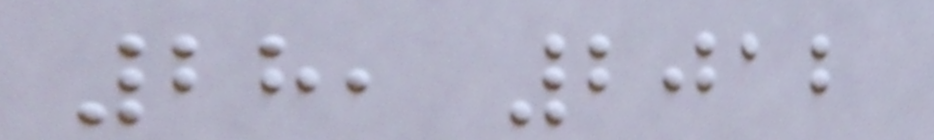28, 2012
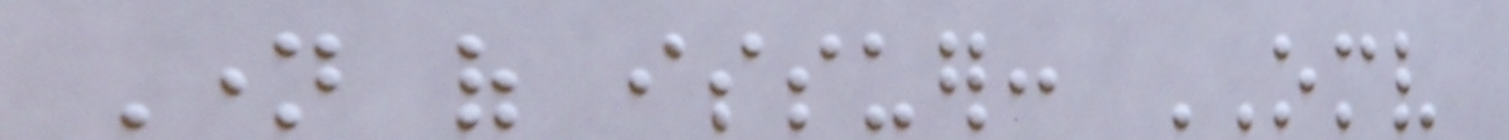Name of issuer: OMV
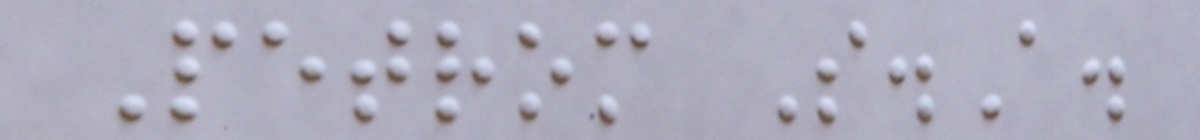Petrom S.A.
